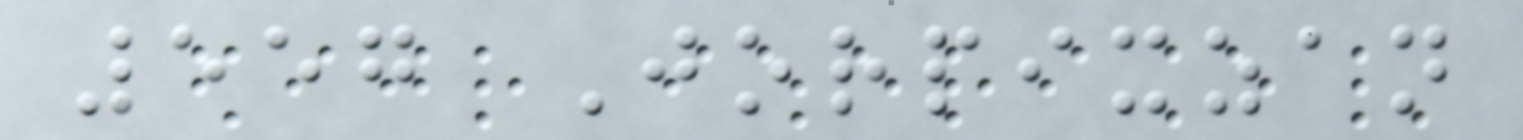557 Jorpixzan
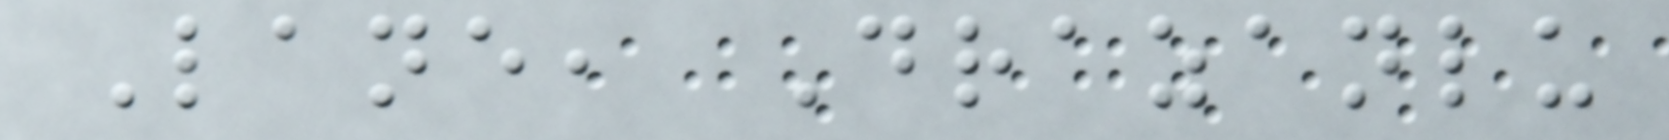Lane, Drazanlu
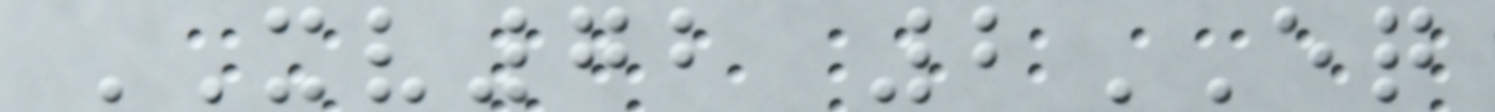XV72 2EQ
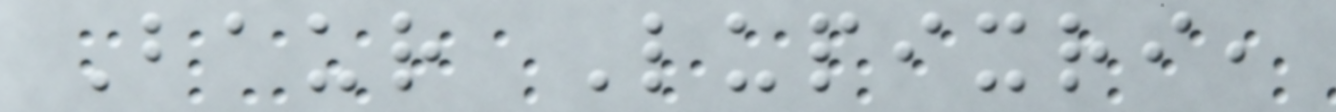Baur Lupixri,
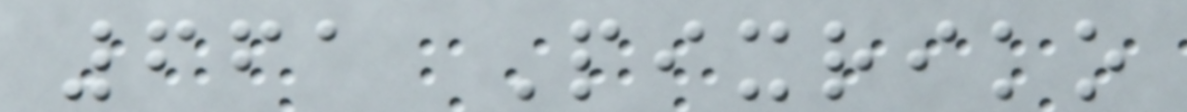661 Pixriko
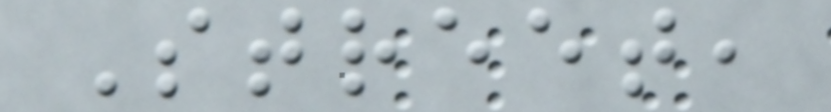Street,
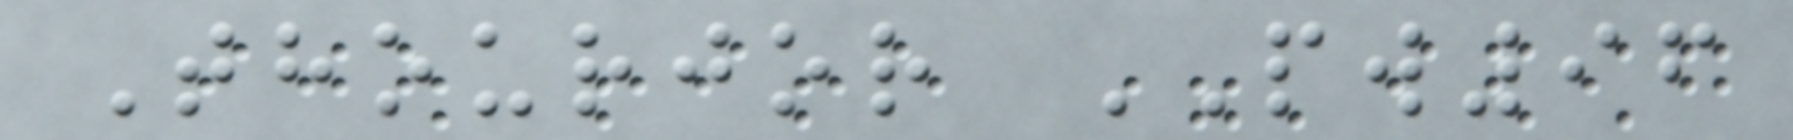Thourjor PW96
